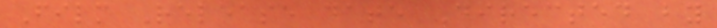Film Release date Directed by
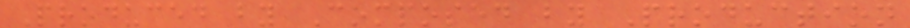Produced by Composed by Production
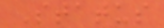Status
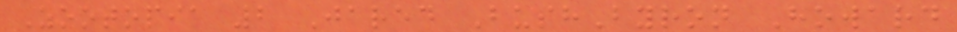Zootopia 2 Jared BushByron Howard
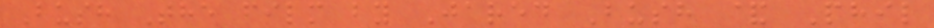Bush The film by Jared Bush & Phil
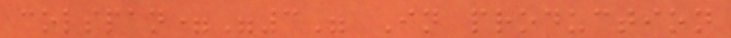colspan="3" In production
